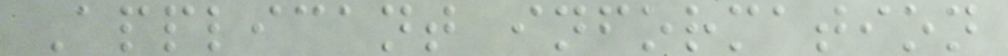Applicant information
